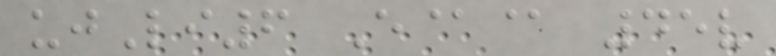ujLi6 E@@ 45v
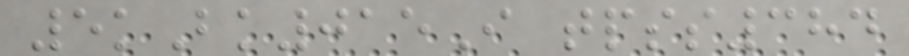5kBk015I tpss384
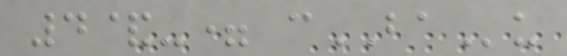4&-= cBAu
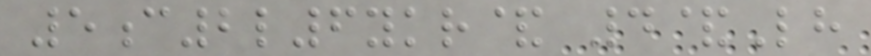5c2l6ykr& 4&Lh
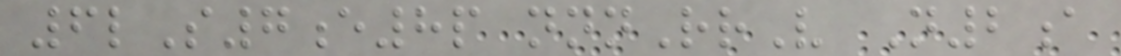6lS7e8p nnnRrV N2a
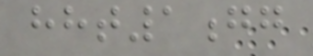hht1gg
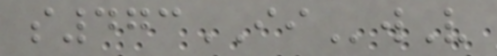s473IIwV
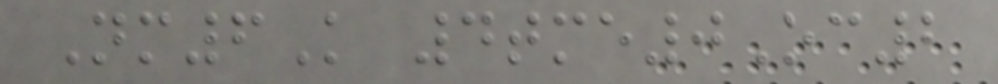Nm6K 4tme0Oc2
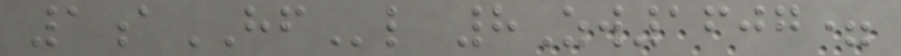1aHFl 8Zw1607=
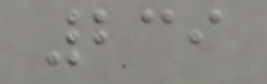239
